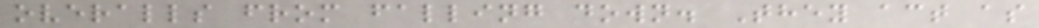overalls from falling down. They act as
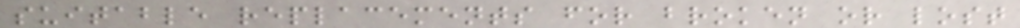suitable replacements for broken or lost
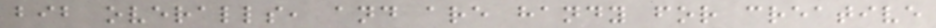bib overalls, and are handy for creative
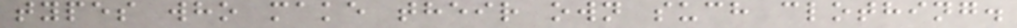types who make their own such clothing.
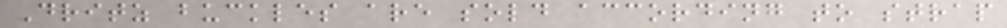Dritz buckles are sold according to strap
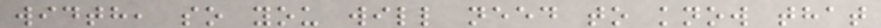width, so you will need to know that
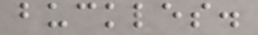buckles.
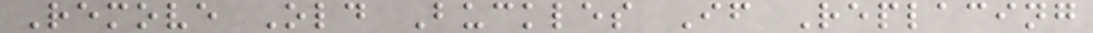Remove Old Buckles If Replacing
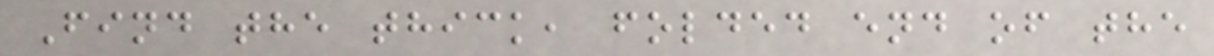Find the thick, folded end of the
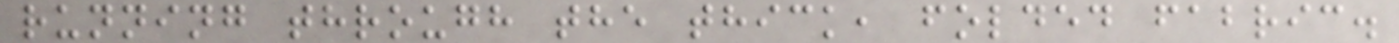running through the thick, folded fabric.
